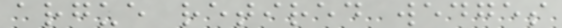argue retired wedges
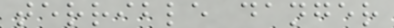terrible danger
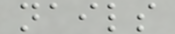nails
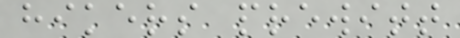hikers prewitt
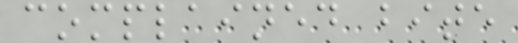complained bite
